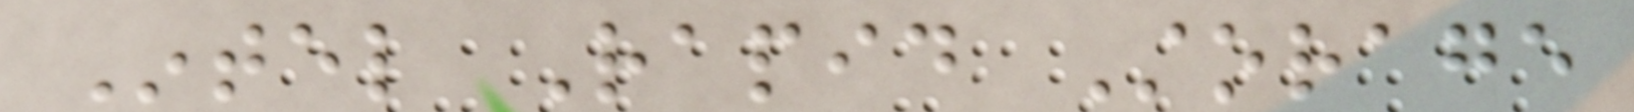Intel Rapid Storage
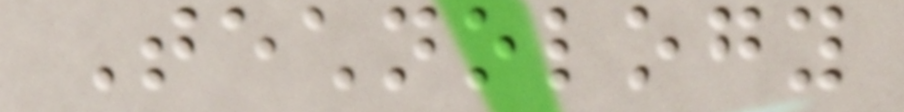Technology
